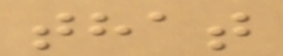that
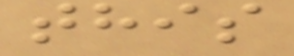this
